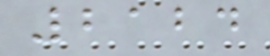2124
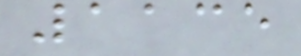1135
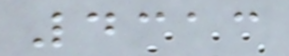4313
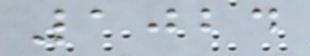1024
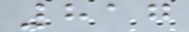817
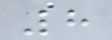8
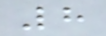8
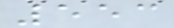553
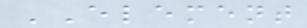ELEMENT
